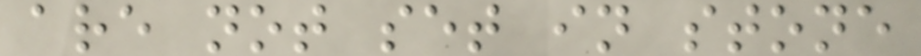are not set in stone
